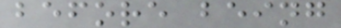before being
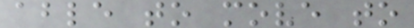able to move to
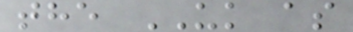the UK as
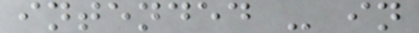intended - in
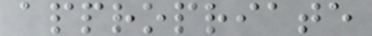appropriate
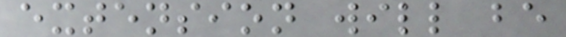extension will be
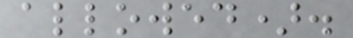allowed).
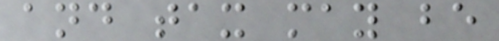and tax may be
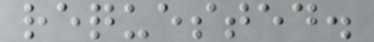requested.
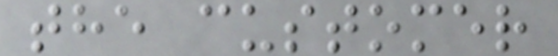the customer
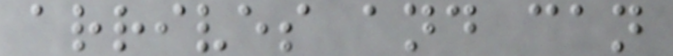arrives and can
